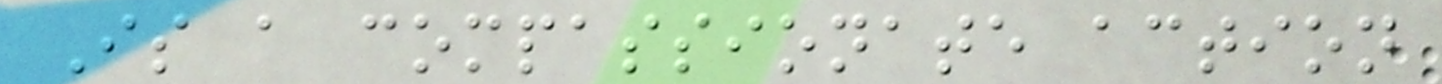Is a compassionate action
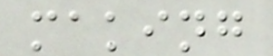making
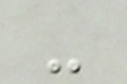-
